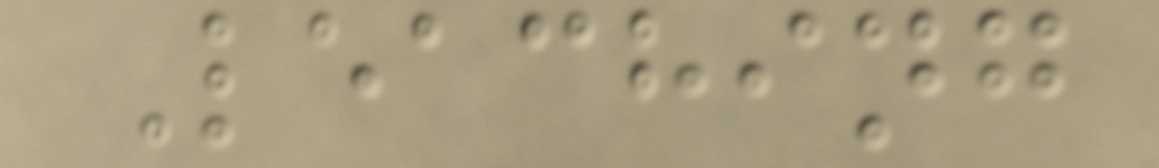Leaching
